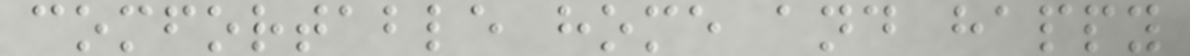comfortable home and happy
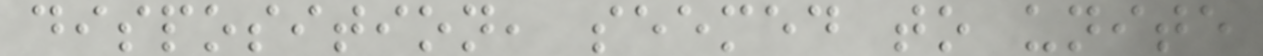disposition, seemed to unite
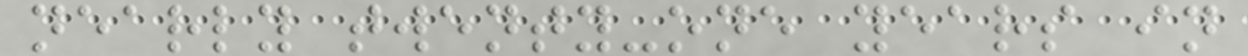nearly twenty-one years in
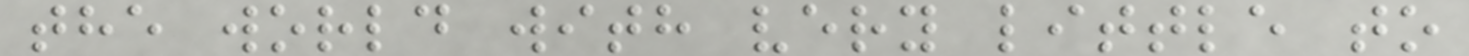the world with very little to
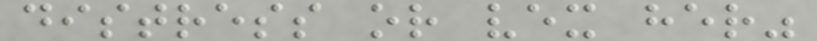distress or vex her"
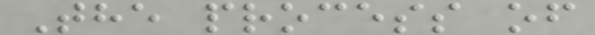The process of
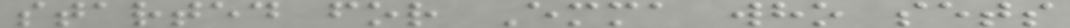started for Emma who sets
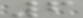6
